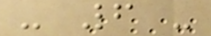- 6 -
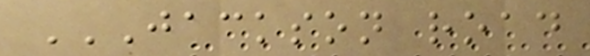JACKSON ROAD
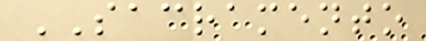SACRAMENTO
